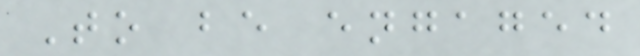To be engaged
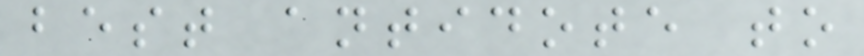best antidote to
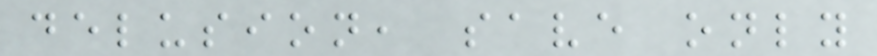delusion, save only
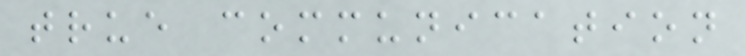true communication
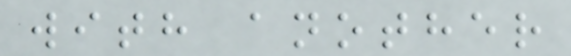with another
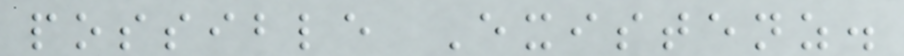possible Existenz.
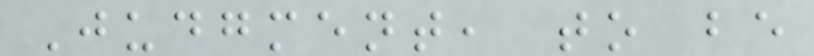Judgment, to be
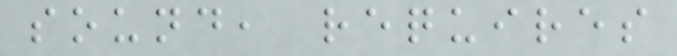sound, requires
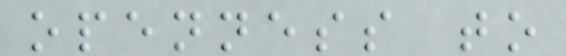openness to
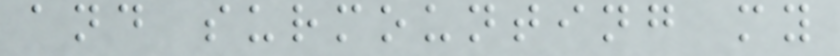and surmounting my
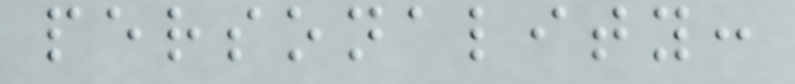personality:
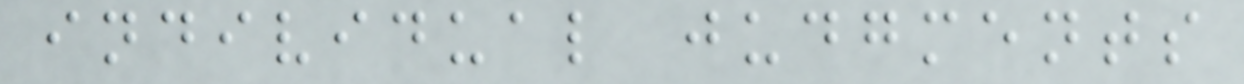individual judgments
